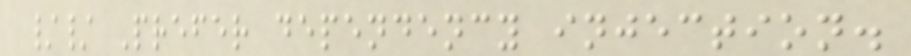// Prefer dependency injection.
